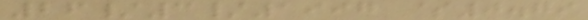26/3/1997 $0.79
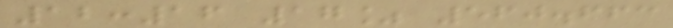12:16 17% 560.663
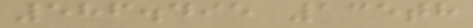586.495 135th
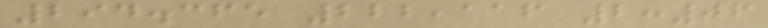294.365 222,116 2:06
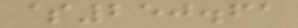$250.61
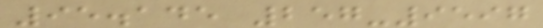95.145 257-9597
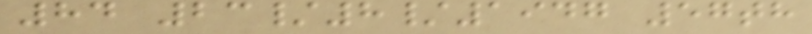84 23/8/1947 57th
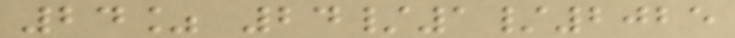24% 24/1/2025
